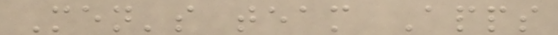Men's team Apps
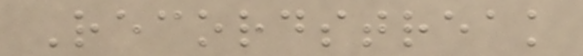Recordstreak
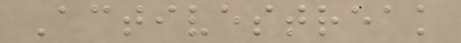Activestreak
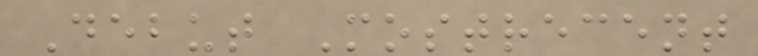Debut Mostrecent
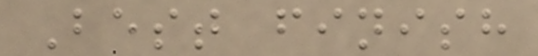Best finish
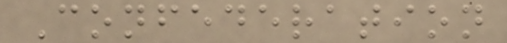Confederation
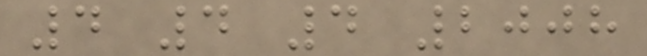4 4 4 2008
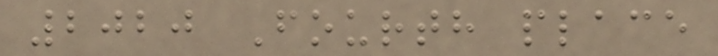2020 Fourth place
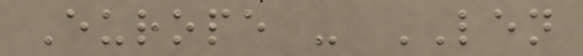Europe - LEN
